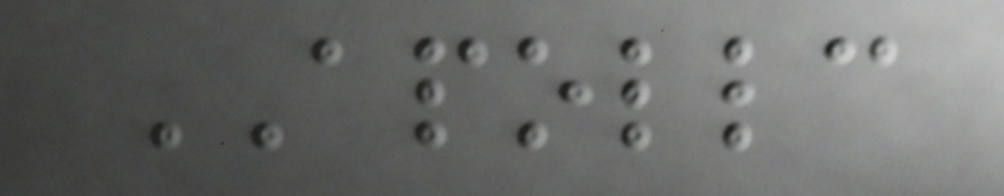APOLLC
